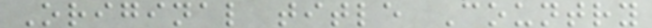Original title Country
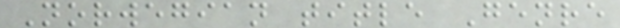Norwegian title Genre
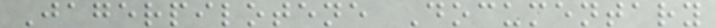Jagerpilotene Documentary
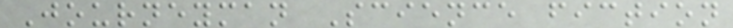Journeyman Science fiction
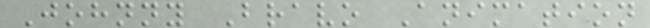Johnny Bravo Animation
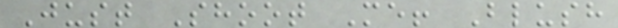Just Shoot Me! Blush
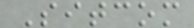Sitcom
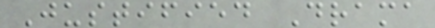Justified Drama
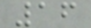16
